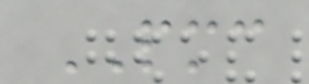PMC
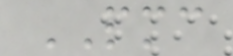PMC
